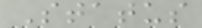Status
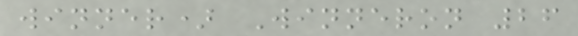winner) Winneron 26
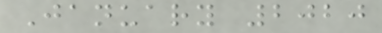January 2020
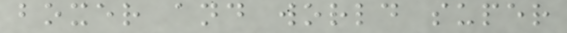boxer and world super
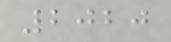2020
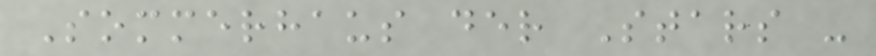Sommerhaus der Stars -
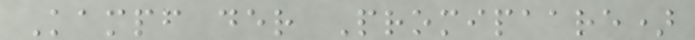Kampf der Promipaare)
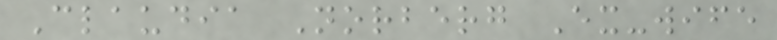Claudia Norberg Ex-wife
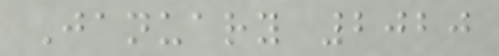January 2020
